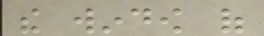the window of
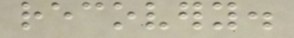recovery.
